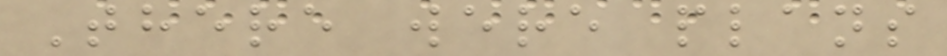There were plans
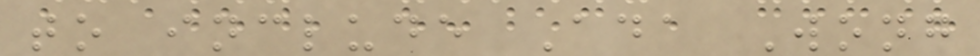to include Ada Wong
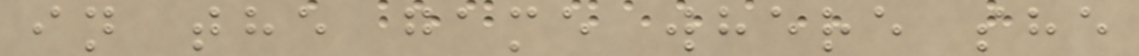in the game where she
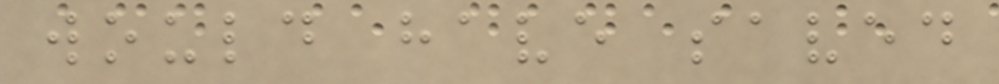would have saved
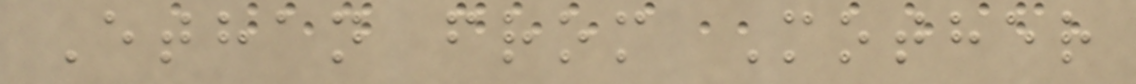Ethan from Mother
